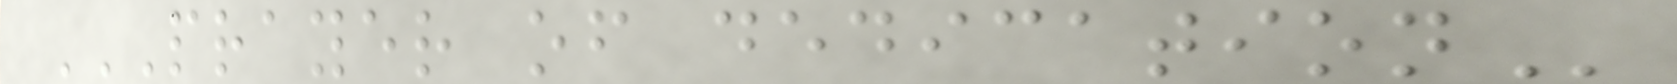PRAYER OF DEDICATION
